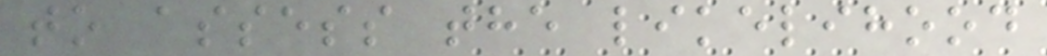to assess the likelihood
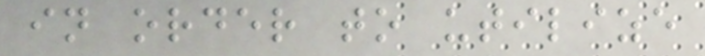in order to utilize
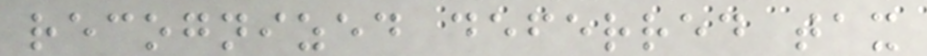recognized deferred tax
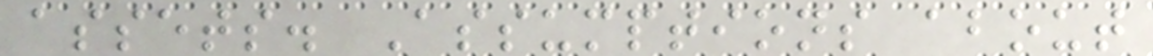assets. Assumptions about
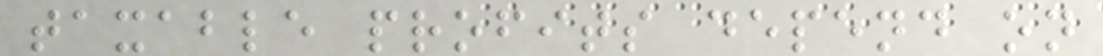taxable profits depend on
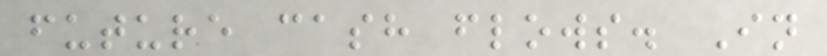future cash flows. In
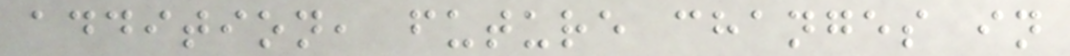addition, future changes in
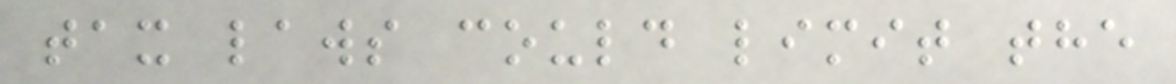tax laws could limit the
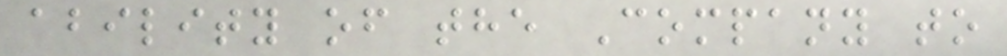ability of the Company to
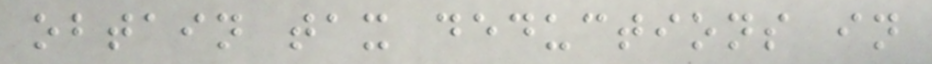obtain tax deductions in
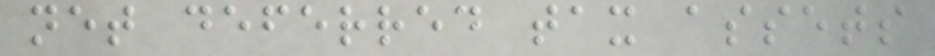net deferred tax assets
